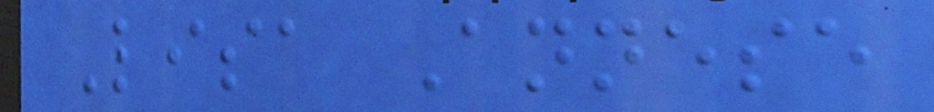Lisa Annese
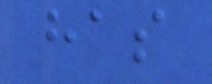has
